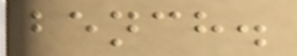bench.
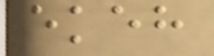ekeh
